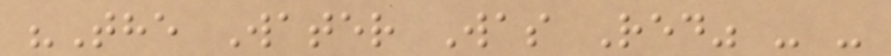"The Water Was Red" - -
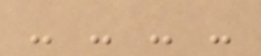- - - -
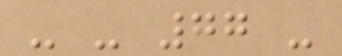- - 77 -
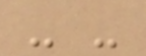- -
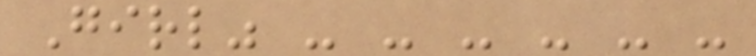Girl" - - - - - -
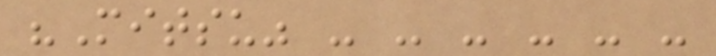"Mitsu" - - - - - -
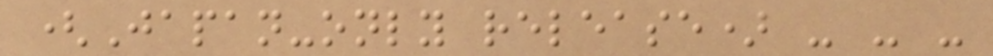(Japan-only release) - - -
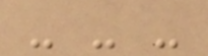- - -
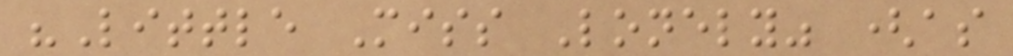"Little Miss Lonely" (as
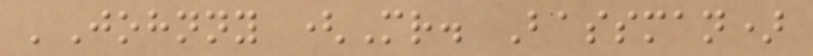'Johnny (Mr. Bassman)
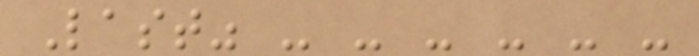Last" - - - - - -
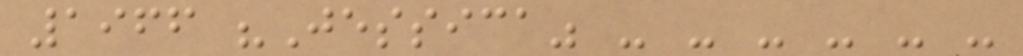1966 "Jessica" - - - - - -
